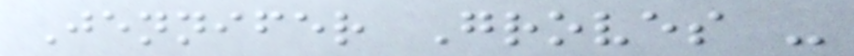Jennifer Groves -
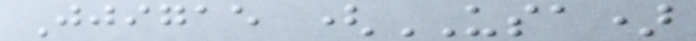Jjigae (USA)
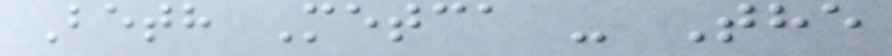Beth Metca - The
